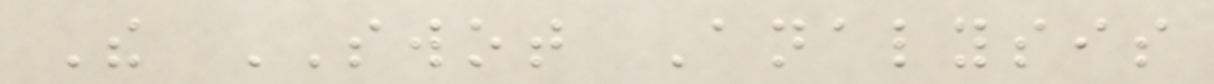The SWOT Analysis
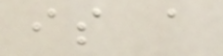is a
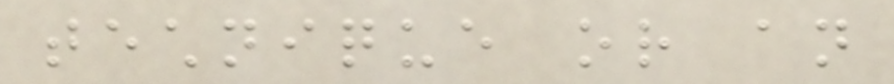technique or an
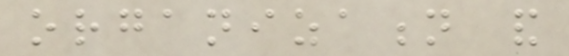organization and
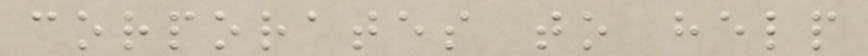corporates to help
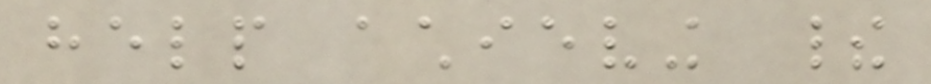help achieving their
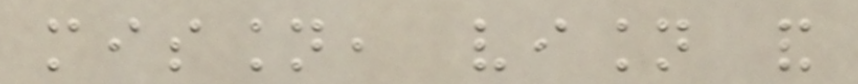mission, vision and
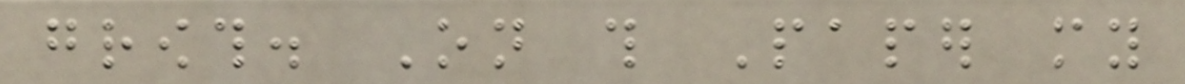growth. On this Paper my
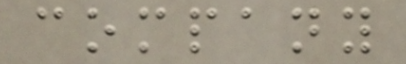company
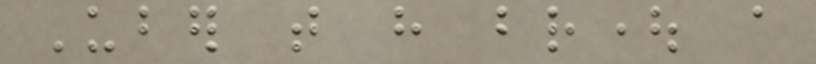Uber that have brought a
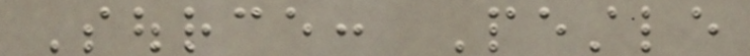Source: Pestle
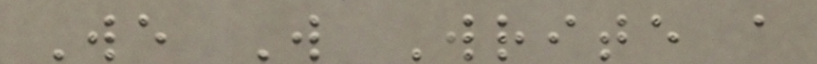We Will Write a
